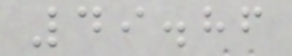49.86
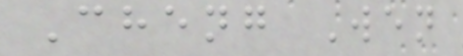Cheng Wen
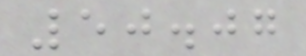50.07
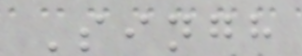Singh
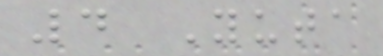4 Yuta
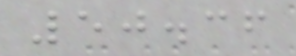50.36
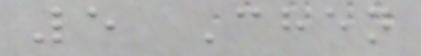5 Chen
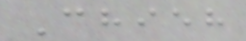Chieh
